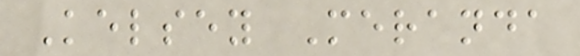Kelsey Meranda
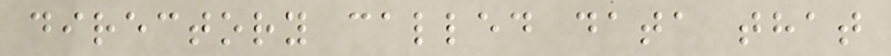directory called data that
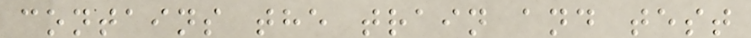contains the train and test
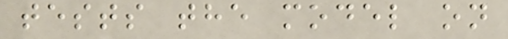tests the model on
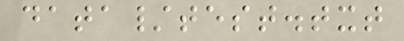data/test.txt
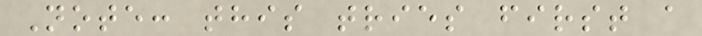Note: this tries first a
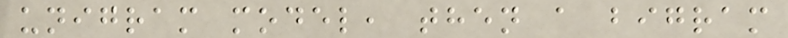unigram model, then a bigram
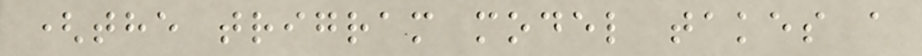(the trigram model takes a
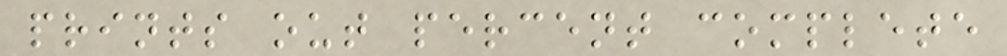prints out percent complete
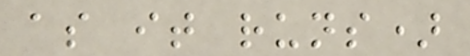as it runs)
